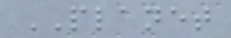PLANET
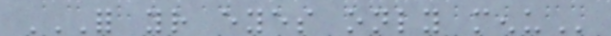FOR YOUR EYES ONLY MENU
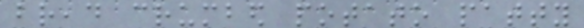bread crumbed potato patty
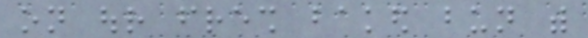on our fresh baked bun with
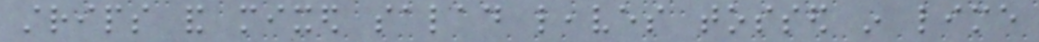strips and mixed salad leaves tossed in lime
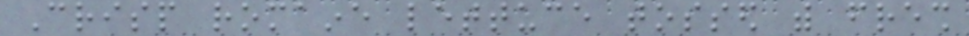Crisp romaine lettuce tossed with fresh
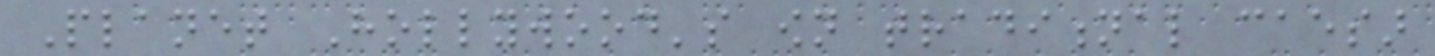Planet Hollywood's own traditional caesar
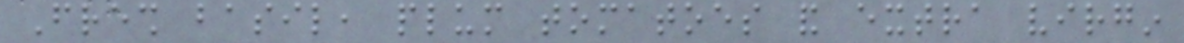Fresh basil, plum tomatoes and extra virgin
